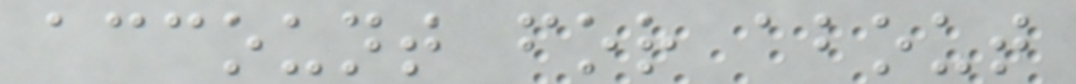account for about
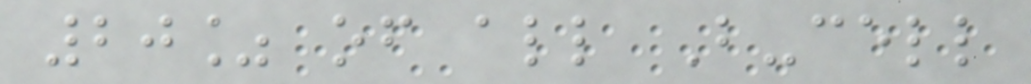20% of all B-cell
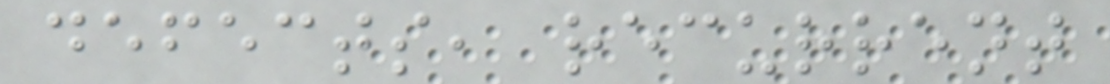defects, recurrent
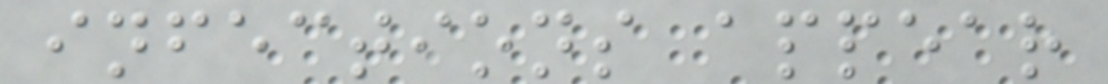infections appear
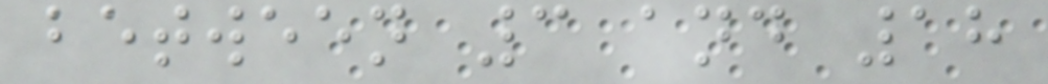between 3 and 18
